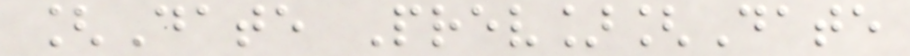[Date Prev][Date
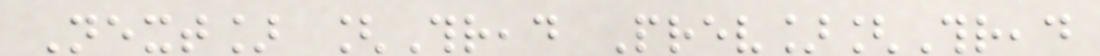Next] [Thread Prev][Thread
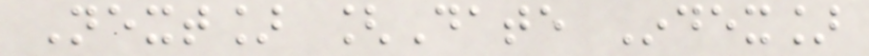Next] [Date Index]
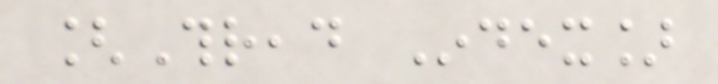[Thread Index]
